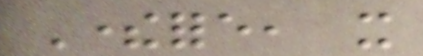Therefore, it
